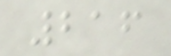216
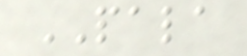PALA
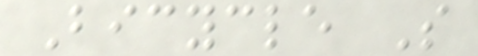Bicycle S
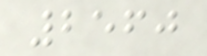2560
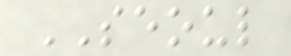SEOUL
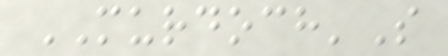MURDOCH'S
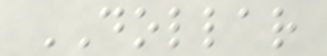DOLLAR
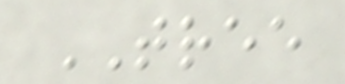TREE
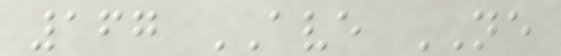167 AVE NE
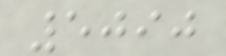5090
